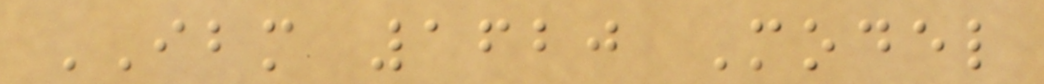IBM 1620 Model
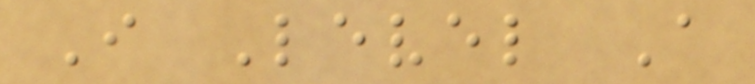I Level A
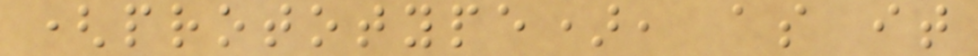(prototype), as it
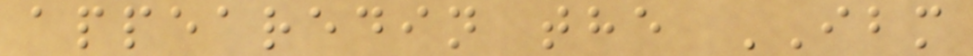appearedin the IBM
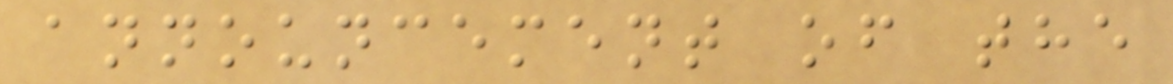announcement of the
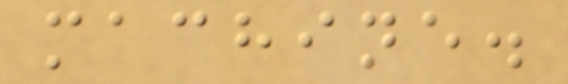machine.
